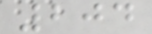204
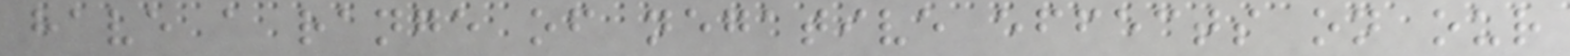have a range of negative effects on our
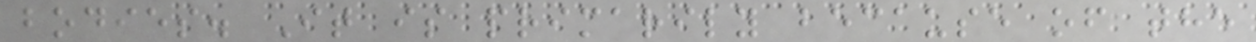bodies. It is primarily because of the
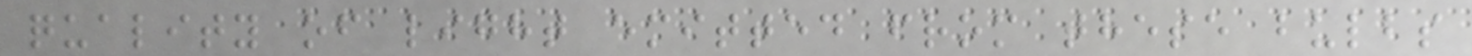quality of light emitted from these bulbs
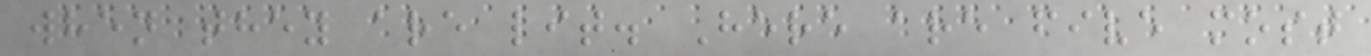when they are lit. Here are five most
